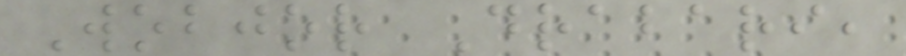Wobjor Drabari,
